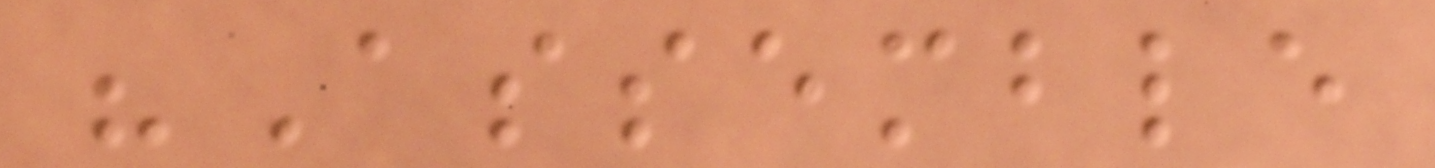"Assemble
